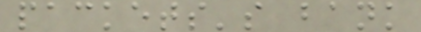packets's bank
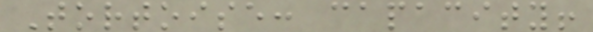Tortoise: capacity!
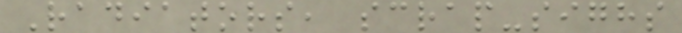Radiators, scrap-sighs
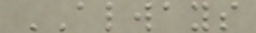ALWAYS
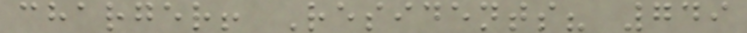charger! Residents? 749
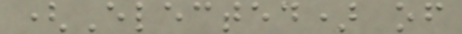(Elected) of
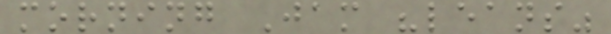morning Jam "leans"
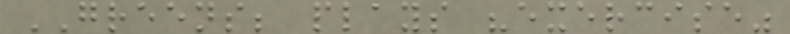GREENS; plays "exercise"
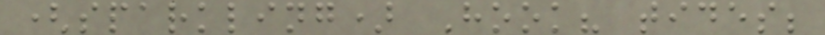(sparkling) Hook? tides;
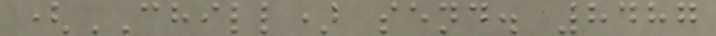(CHILL) send. 8487
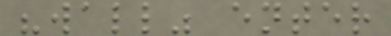"wall" enter
